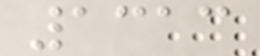1313
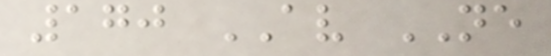170 AV NE
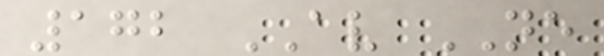172 AV NE
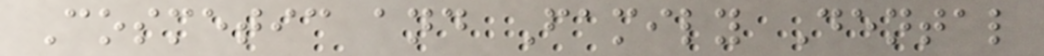Cosmetic and Family Dental
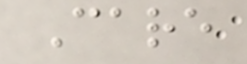Care
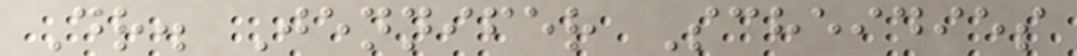Dr. Jennifer Scheidies
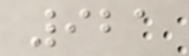921
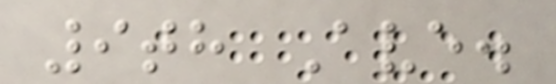9th Ave.
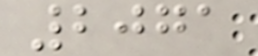2071
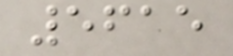5615
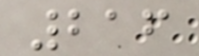216
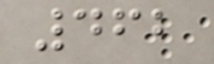462
